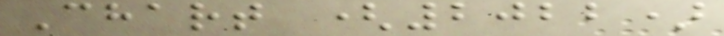Chart (2022)
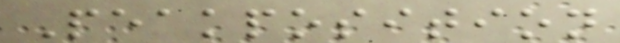Peakposition
